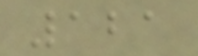121
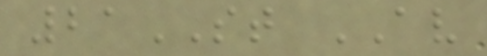21ST AV
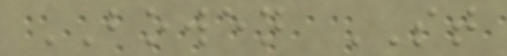BOWEN ST
